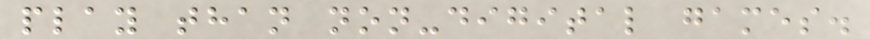play than non-digital games.
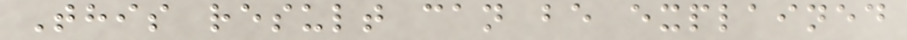This result can be explained
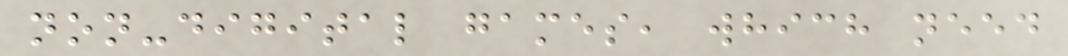non-digital games, which need
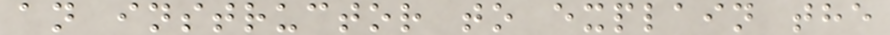an instructor to explain the
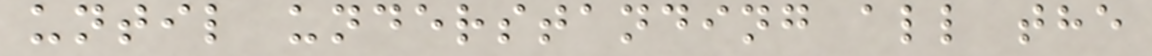until understanding all the
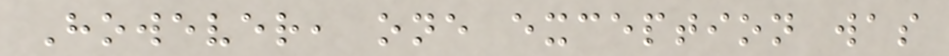However, one exception was
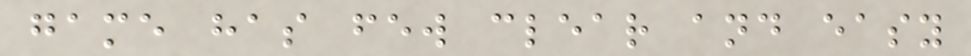game has few clear and easy
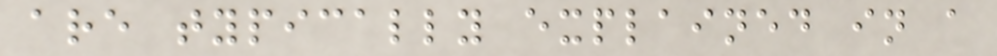are typically explained in a
